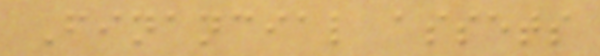Financial assets
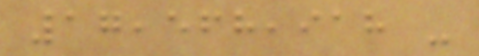17,568,918 -
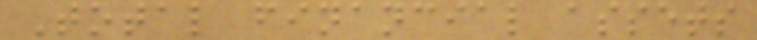Total financial assets
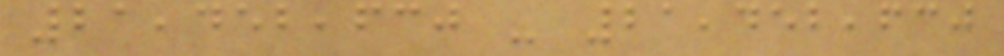21,452,630 - 21,452,630
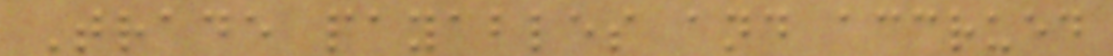Trade payables and accrued
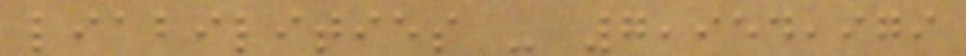liabilities - 7,954,979
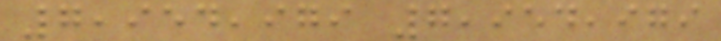7,954,979 7,954,979
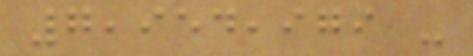7,954,979 -
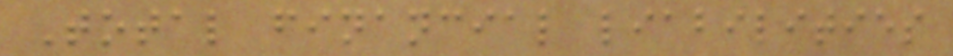Total financial liabilities
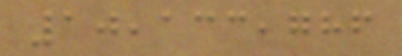10,133,786
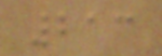213
